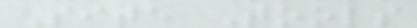Site Tools
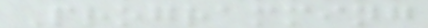Programming
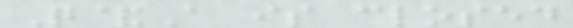Q&A is closed
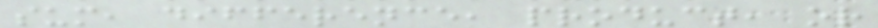sum, difference, product, or
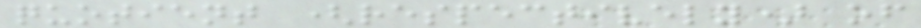quotient (respectively) of
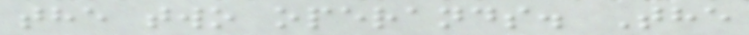the two operands. The
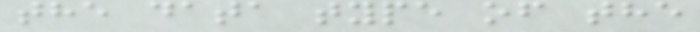the data type of the
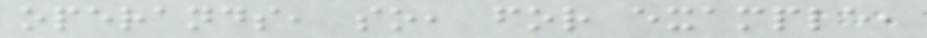operands, so, for example,
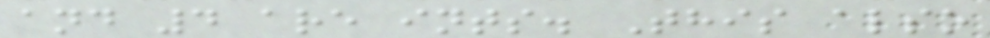and 4 are ints. This also
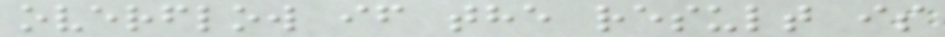overflow if the result is
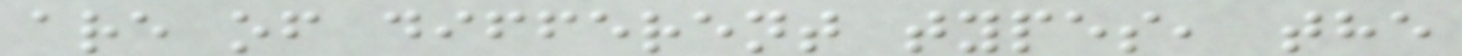are of different types, the
